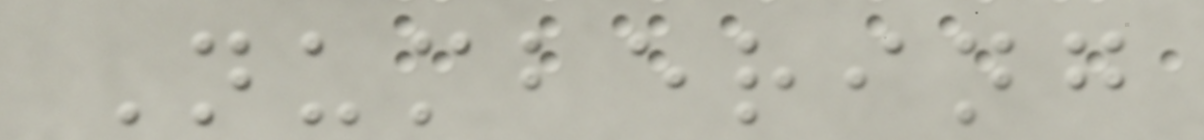Numbering
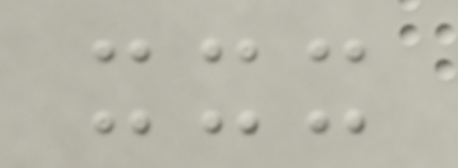xxx
